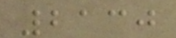2130
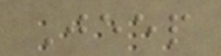Jeep
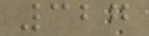327
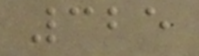325
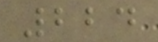224
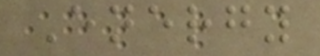Energy
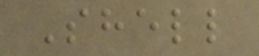Shell
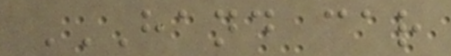HAND CAR
